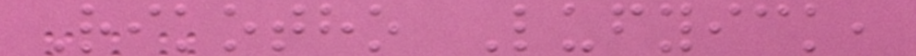Rikotho Lufyick,
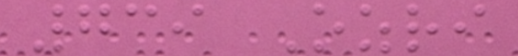739 Ozri
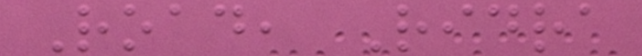Road, Ridra
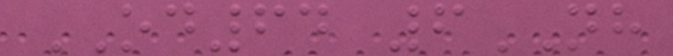OD64 6NH
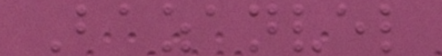Bazanvel
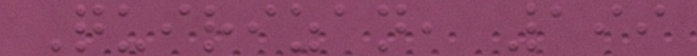Quirizan, 199
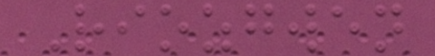Riozgwen
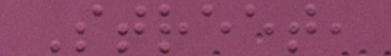Street,
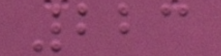223
